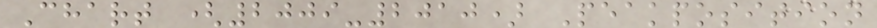Chart (2009-2010) Peakposition
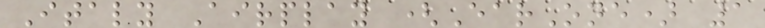Italy Airplay (EarOne) 1
